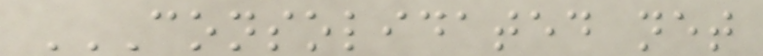CONSOLIDATED NET
